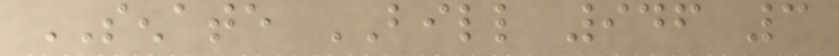SENATE BILL 946 3
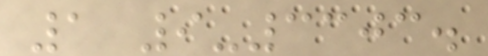1 9-3303.
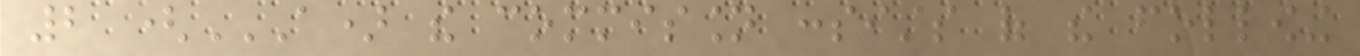2 (A) THE COMMISSION CONSISTS OF THE FOLLOWING
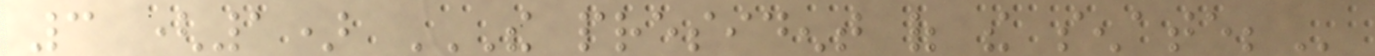3 (1) THE PRESIDENT OF THE SENATE;
